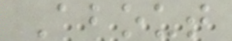About
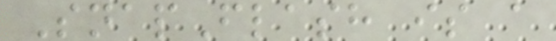SnapFlash is a
